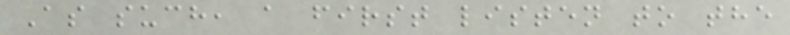As such, a first listen to the
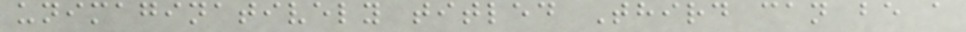unimaginatively titled Third can be a
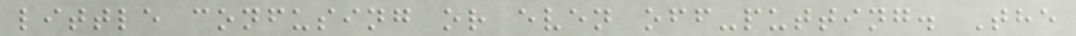little confusing or even off-putting. The
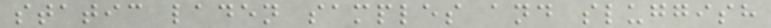static laden samples and sluggish
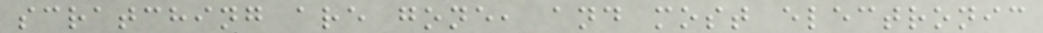scratching are gone, and most electronic
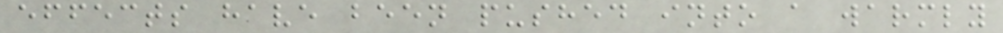effects have been pushed into a warmly
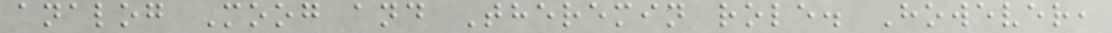analog Moog and Theremin role. However,
